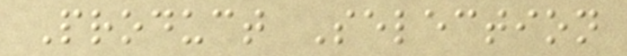Product Selection
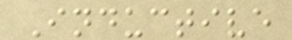Inductive
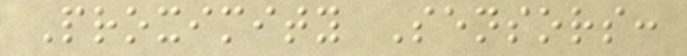Proximity Sensors:
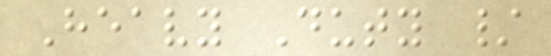Heavy Duty /
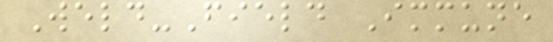Weld-Field Immune
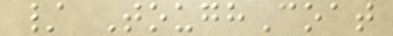/ ToughCoat
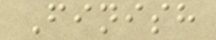Finish
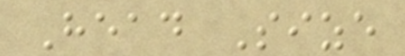Head Size
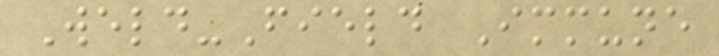Weld-Field Immune
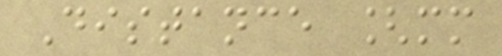Distance [mm
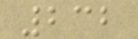232
